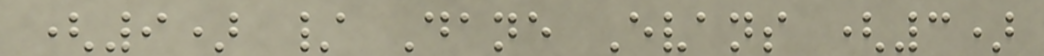(9) / Dane Evans (3)
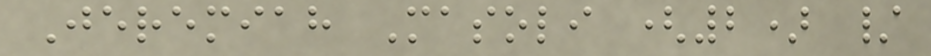Jeremiah Masoli (2) /
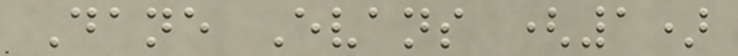Dane Evans (1)
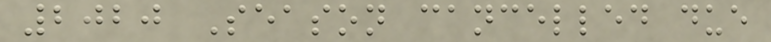2020 Season cancelled due
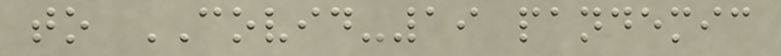to COVID-19 pandemic
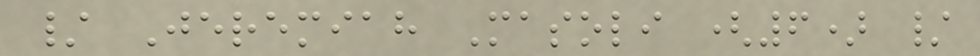/ Jeremiah Masoli (6) /
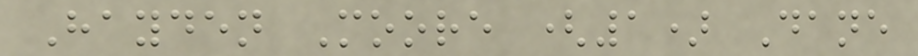Hayden Moore (1) Dane
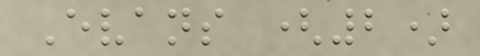Evans (2)
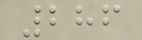286
